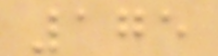175
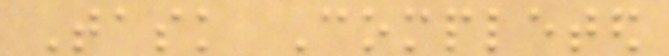Task Completed
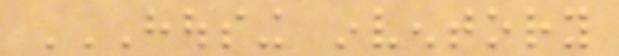HOUSING INVENTORY
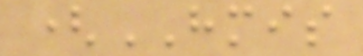(HMIS
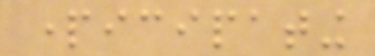participating
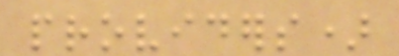providers)
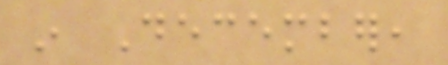in December,
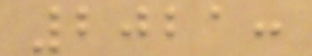2021:
